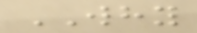WHY
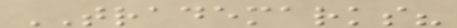TRADEMARKS?
